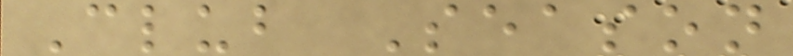Club Season
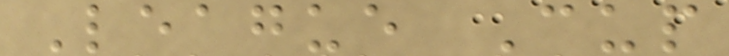League Cup
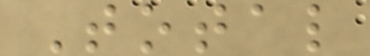Total
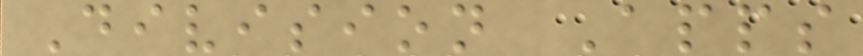Division Apps
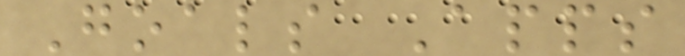Goals Apps
